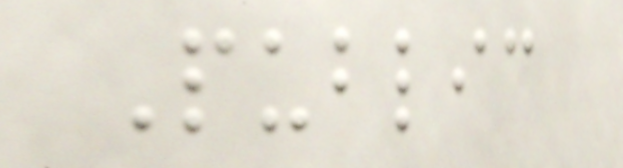Public
